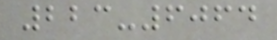223-6064
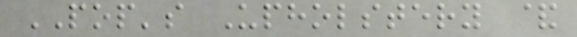POP's Upholstery &
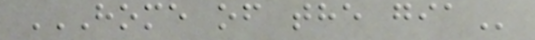HOME OF THE GIA
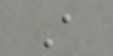A
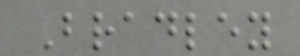Bradley
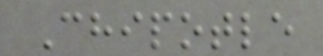Chipotle
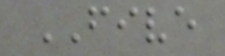FIVE
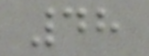48
